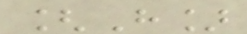[H]
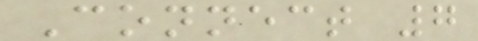Connect 7
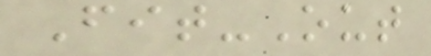Fit-Out
